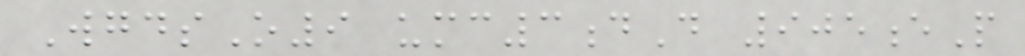WgdsO9 umc3dD 905eP
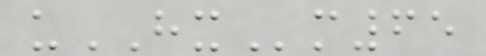uHXm65
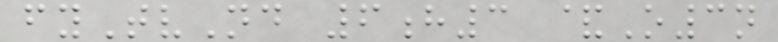fyTvNd 6h3 &O3n
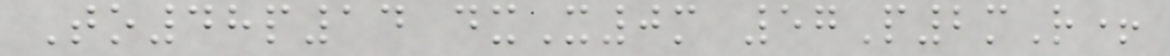To48p14 dxX0m 57P2mR+
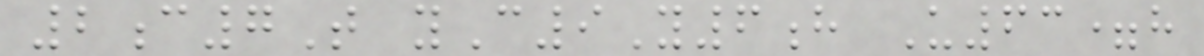2c7T yC9Y6h U63=h
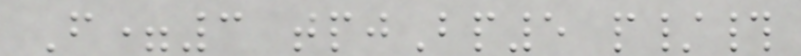F=3 tpjBp5 p/#
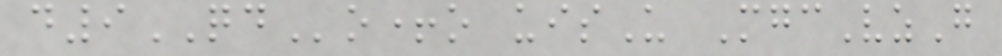d9QDo+o uisU MgcVzG
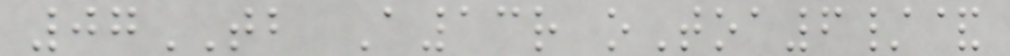07TB A13r oToa6/&
